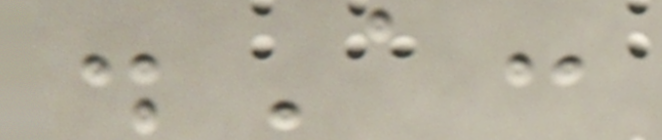.A:
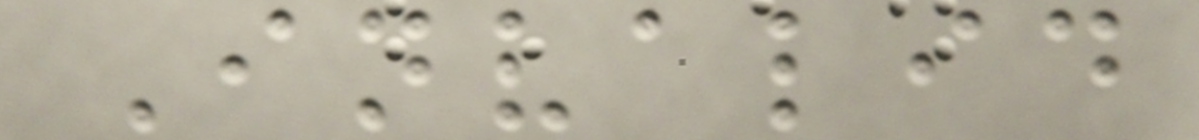Invalid
